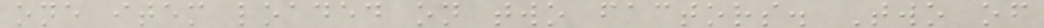one item loaded on two factors. Two of
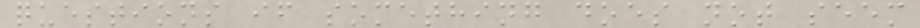questions if something does not seem
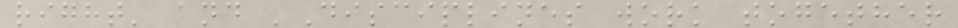right' and 'Disciplines work together
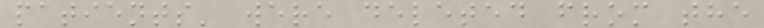patients' were deleted from the
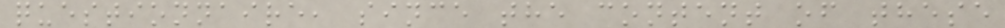questionnaire, since the content of these
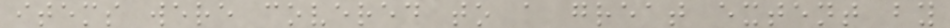items were covered to a great extent by
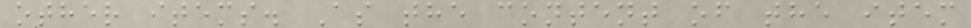other items. As the content of the item
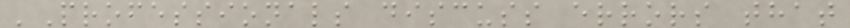'Professionals discuss errors that
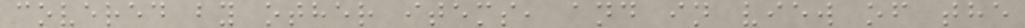covered by other items, and in view of the
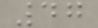47
